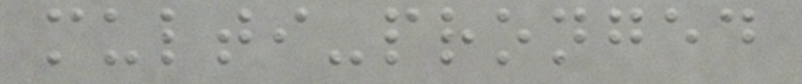multi-pronged
